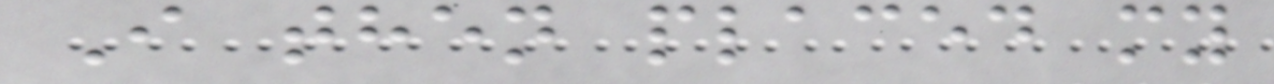I then placed my
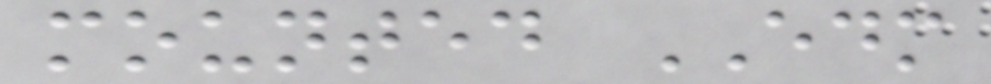mounted EDM
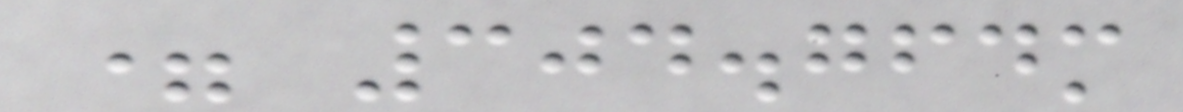= 304.764m
